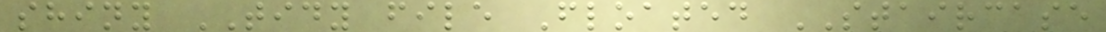shiny TIDY file Floated STAIRCASE
